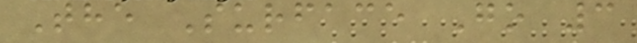The Surface Go 3
